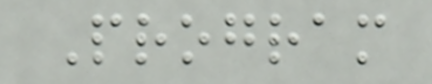Program
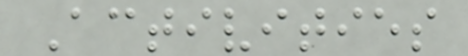Activities
